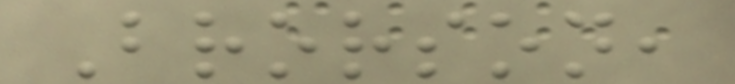Brorson,
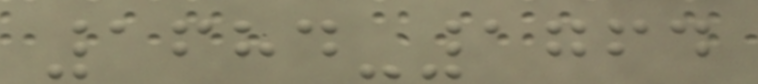1684-1764
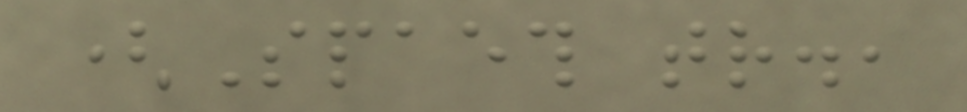(Spaeth tr.,
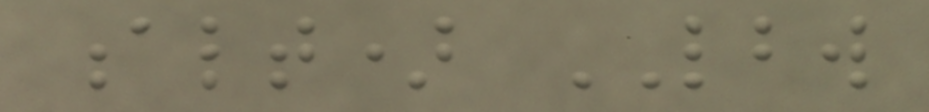alt) LBW
